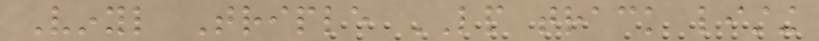Vinyl Triple LP track listing
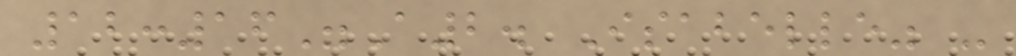12:16"A2. Isabelle" -
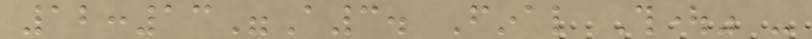12:13"A3. Final Thought" -
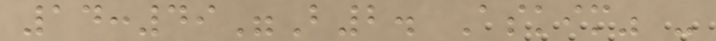14:49"B2. Askim" -
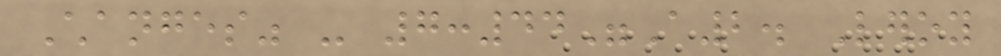Changes" - 7:44"A2. Leroy
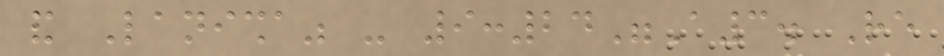and Lanisha" - 9:24"A3. Re
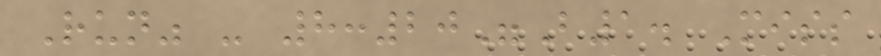Run" - 8:20"B1. Miss
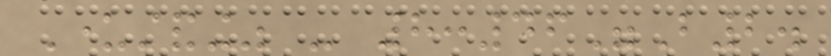Understanding" - 8:46"B2.
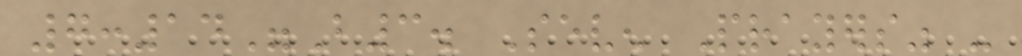7:14"B3. Seven Prayers" -
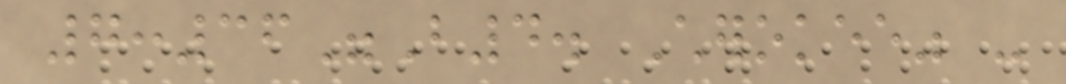7:36"B4. Cherokee" -
